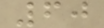60
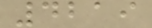4219
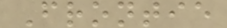Frontie
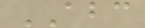ABC
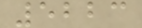5223
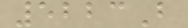5223B
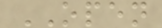OPEN
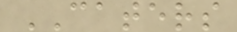CATERS
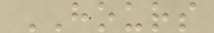HOURS
